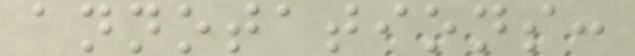annotations:
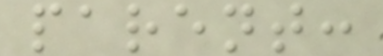parent:
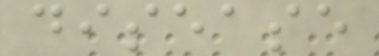disease
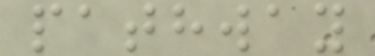pathway
